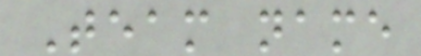Team name
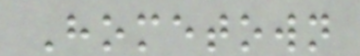Hometown
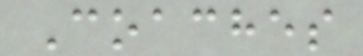Coaches
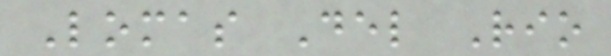Lomas Del Rio
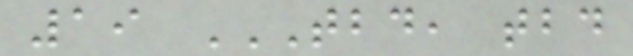19 TBD, TBD
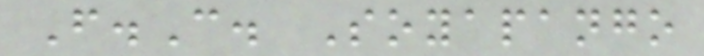F.C. Soyapango
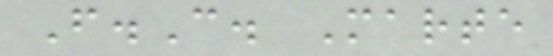F.C. Marte
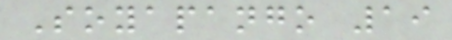Soyapango 19
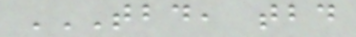TBD, TBD
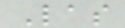Las
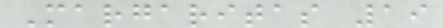Margaritas 19
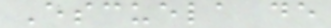Escuela de
